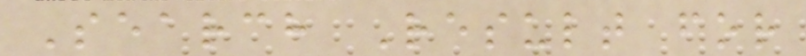Search Result for
